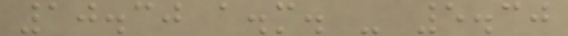10.30 a.m. - 5.30
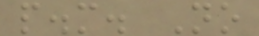p.m. No
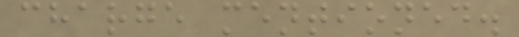charge mentioned.
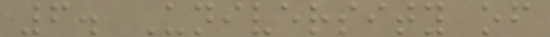6. University of
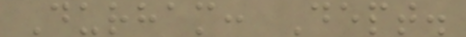Durham: Dept.
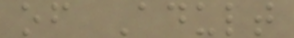of Adult
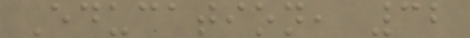Education, 32
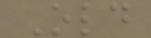Old
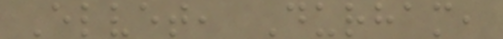Elvet, Durham,
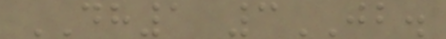DH1 3JB.
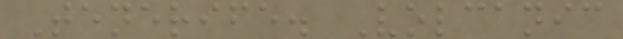Tenerife. Volcanic
